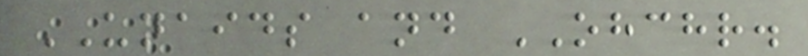UNAIDS and OHCHR.
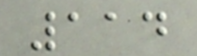114
